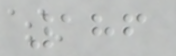186
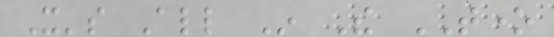It's All In The TONE
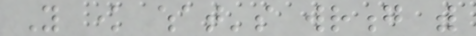You know what's wrong with
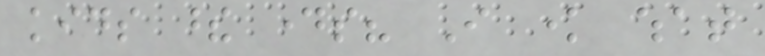kids these days? I know what
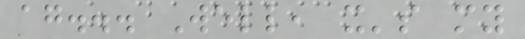again... Well, it's my
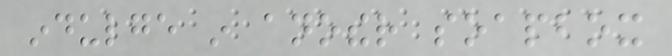indulge in another soapbox
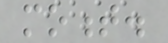moment.
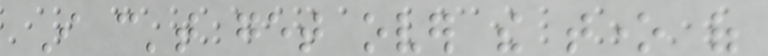I can't get over the tone of
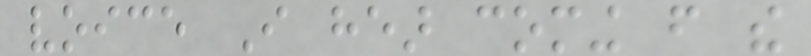voice I hear coming from the
